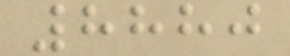8880
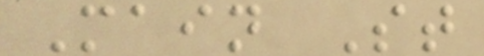Main St
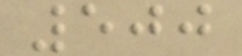500
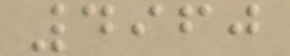4960
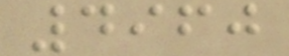4960
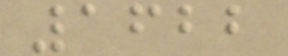1622
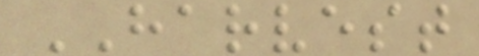HARVEST
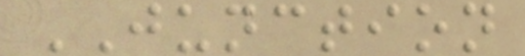JUNCTION
